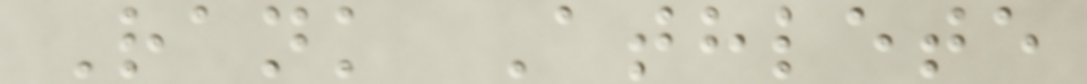Rank Athlete
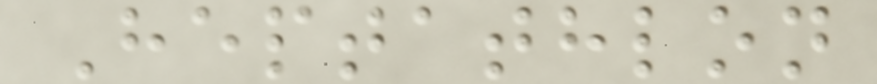Heptathlon
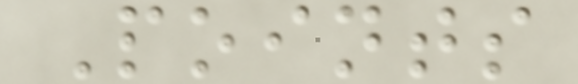Points
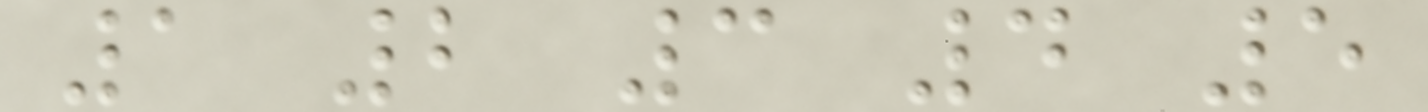1 2 3 4 5
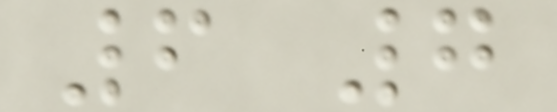6 7
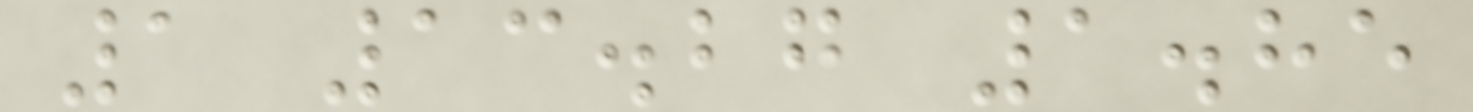1 13.27 1.85
